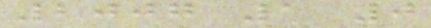2007 1 0
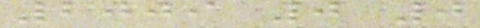2009 0 0
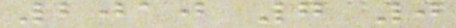2010 7 0
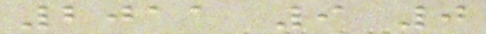2011 9 0
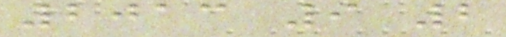2013 9 2
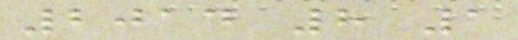2014 8 1
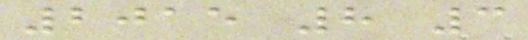2015 8 3
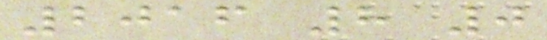2016 8 0
